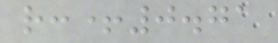r:+0.71
